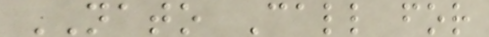NATO Call for
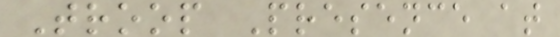Troop Presence at
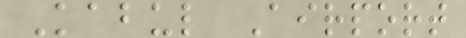Kabul Airport
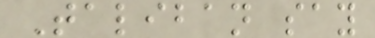Taliban say
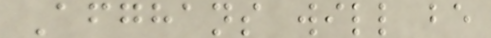Afghans will be
